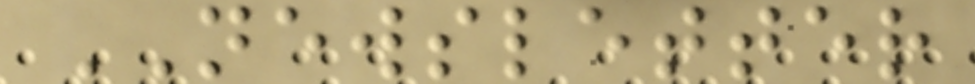NEWSLETTER
